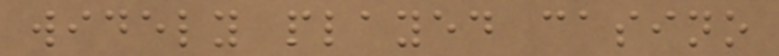widely played casino
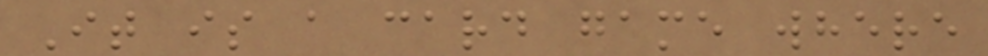It is a card game where
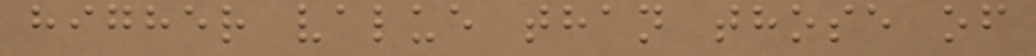higher value than those of
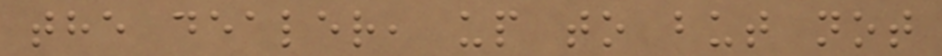the dealer, up to but not
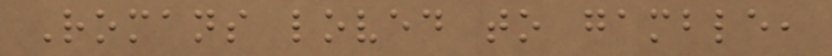Romans loved to gamble,
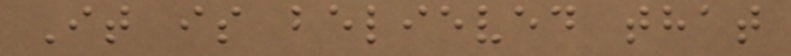It is believed that
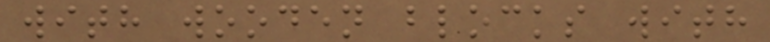with wooden blocks with
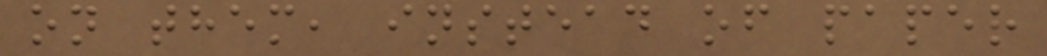on them, instead of paper
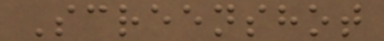Screenshot
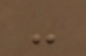-
